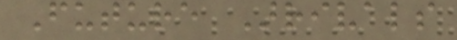Future Arrivals
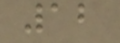12
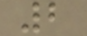2
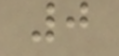0
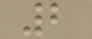2
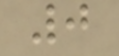0
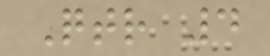Qtr 4
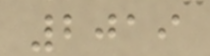2019
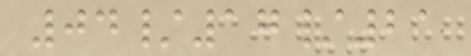04/17/21
